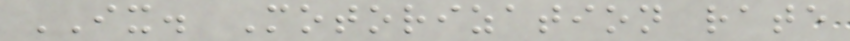IX. Motorization rate
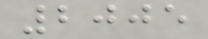2005
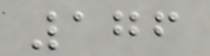176
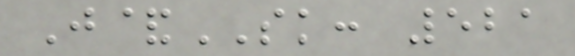J&SK: 521
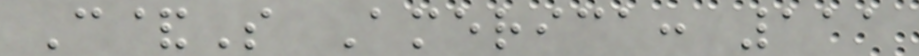C&S America: 111
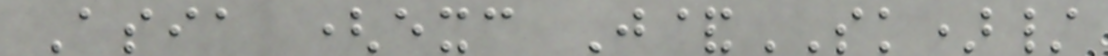Asia (exc J&SK)/
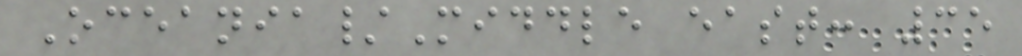Oceania/Middle east: 35
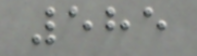585
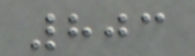803
